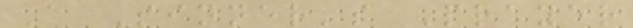A Sinner's Prayer
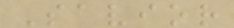Savior
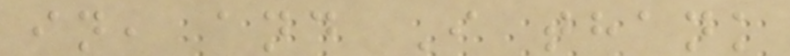in, and I thank
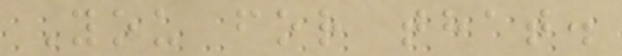You for that.
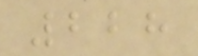228
